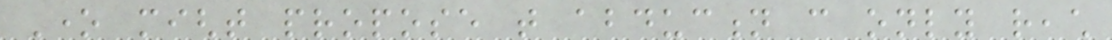One might propose that abduction can only reach
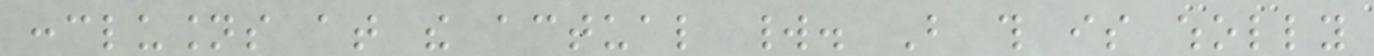conclusions at the actual world. But this is wholly
